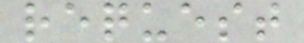request
